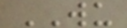WU
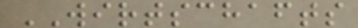WIRTSCHAFTS
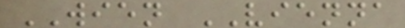WIEN VIENNA
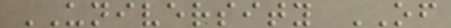UNIVERSITY OF
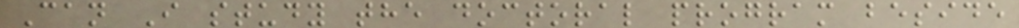Can I study the doctoral program beside
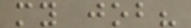my job?
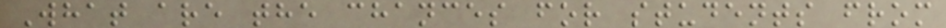What are the chances for students from
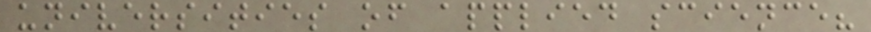universities of applied science?
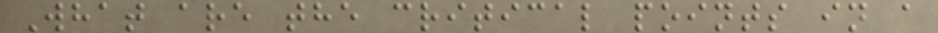What are the critical points in a
